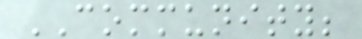COMMUNITY;
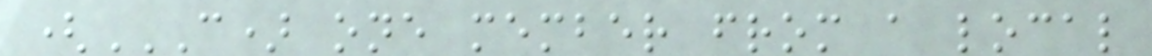(C) ONE MEMBER FROM A LOCAL
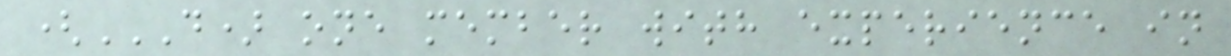(D) ONE MEMBER WITH EXPERIENCE IN
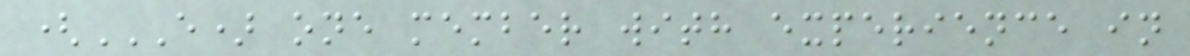(E) ONE MEMBER WITH EXPERIENCE IN
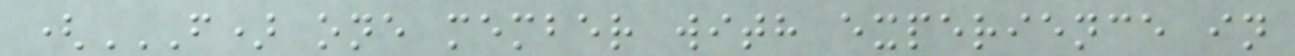(F) ONE MEMBER WITH EXPERIENCE IN
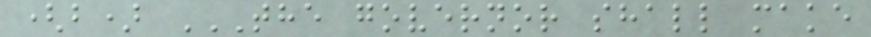(b) THE GOVERNOR SHALL MAKE
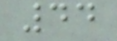44
